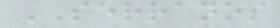SERRANOS
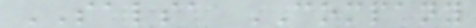SALSA COMPANY
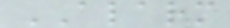ALARM
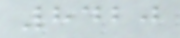8420
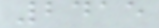2415
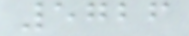5726
